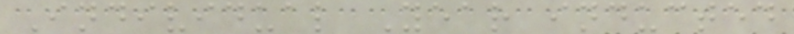Individual Year inducted
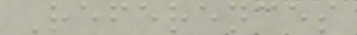References
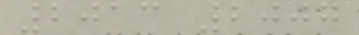2013 2007
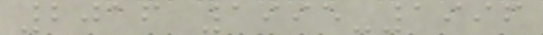2016 1995-1996
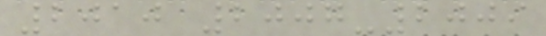2010 2007-2009
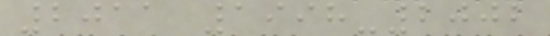2011 1998-2002
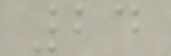24
